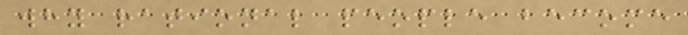why rational people become
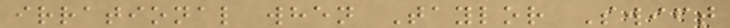irrational when Taylor Swift
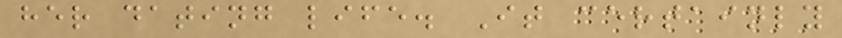her dating life. It certainly
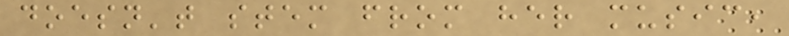doesn't stem from her music,
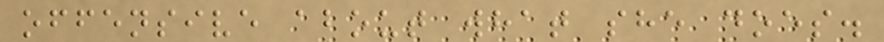offensive about what she does.
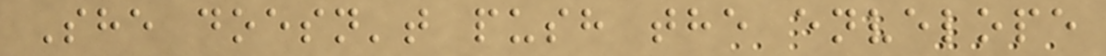She doesn't push the envelope
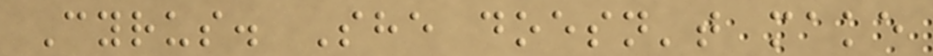Cyrus. She doesn't make
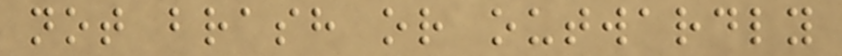not brash or outwardly
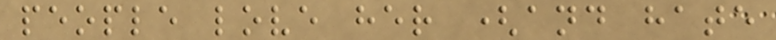people love her (and hate
